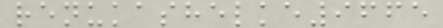renukashelke9665
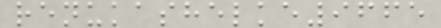renukashelke9665
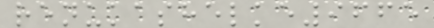renukashelke9665
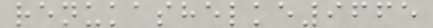renukashelke9665
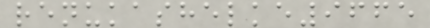renukashelke9665
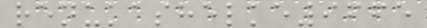renukashelke9665
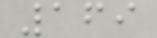169
